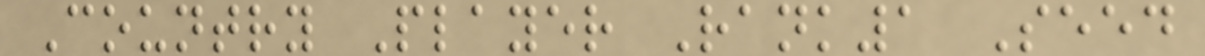Country Player Rank1 Seed
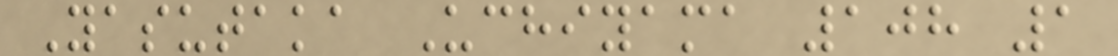Yasutaka Uchiyama 108 1
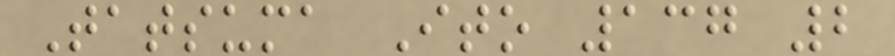Tatsuma Ito 137 2
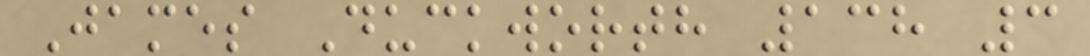James Duckworth 138 3
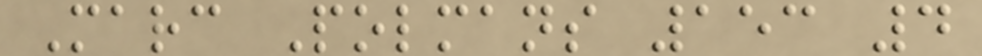Marc Polmans 153 4
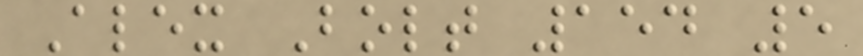Alex Bolt 154 5
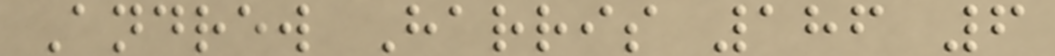Andrew Harris 186 6
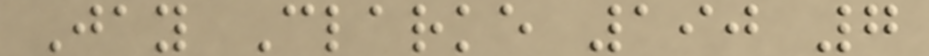Jay Clarke 190 7
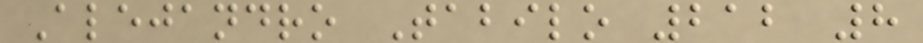Alejandro Tabilo 212 8
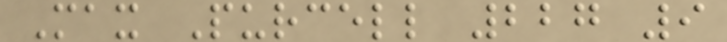Max Purcell 227 9
